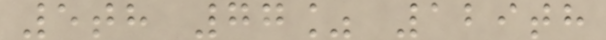5th 77% 129th
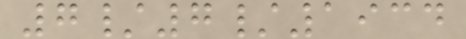7/7/1934
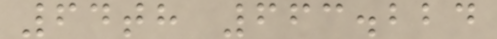64th 663.224
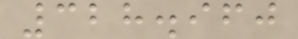328.960
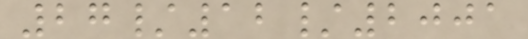27/12/2001
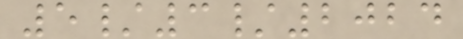5/3/2024
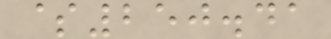$250.41
